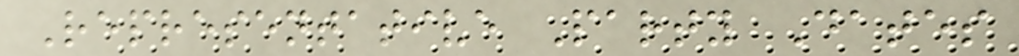Representative Party Dates
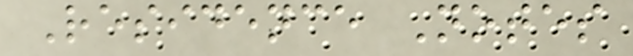Residence Notes
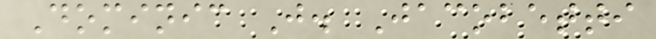Dominic J. Jacobetti
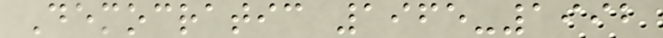Democratic 1965-1992
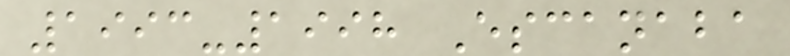1993-1998 Escanaba
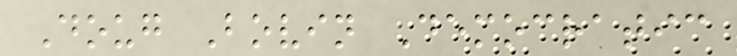Doug Bovin Democratic
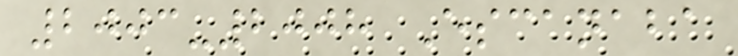2003-2008 Escanaba
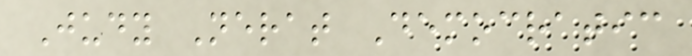Judy Nerat Democratic
